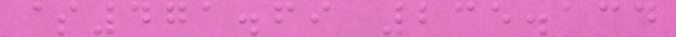$471.69 235.134
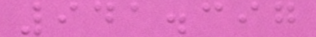941.397
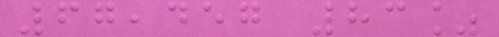67,457 83%
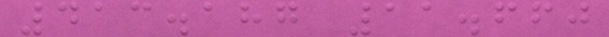413.187 11.660
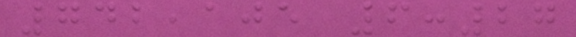742,105 6:27
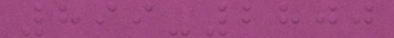899-2800
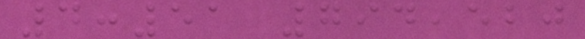4:51 794,520
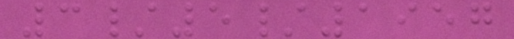3/5/1957
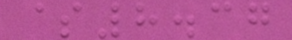$8.37
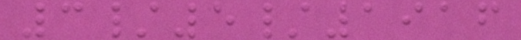3/5/1916
